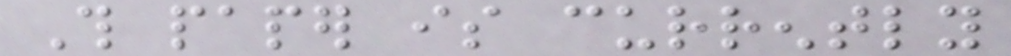This paper is currently
